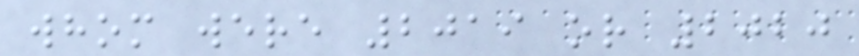whom were 2019 or 2020
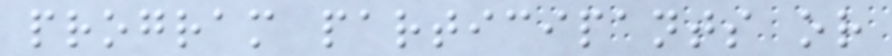program participants or
